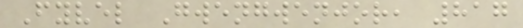Fyvel Gwengwenjor, 817
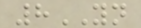8YN
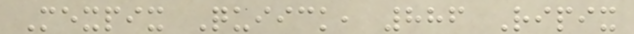Mexpix Quiick, 886 Ripix
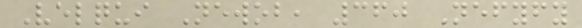Velqui Newob, 360 Nefyfy
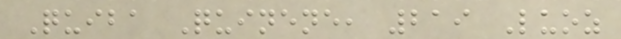Quiba Quinene, 219 Luoz
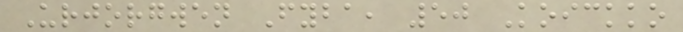Urjorgwen Fyba, 50 Koickko
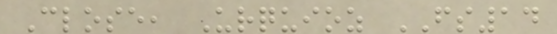Close, Urquioz FS14
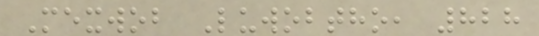Mexwob Luwobtho, 828
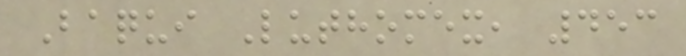Baqui Luthomex, 453
